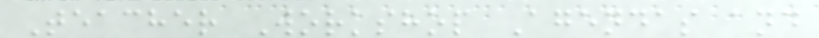Teacher Workshop Agendas and
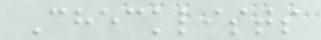Checklists
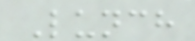Lunch
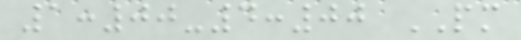1:00-4:00 PM
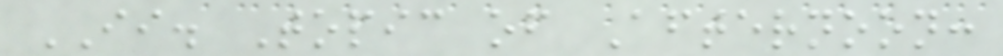II. Topic of Afternoon:
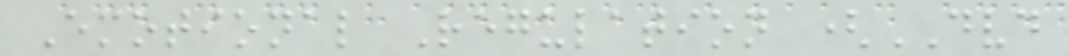Emotional Regulation (DVD
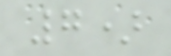7)
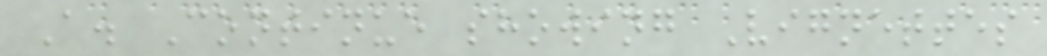A. Continue showing Vignettes
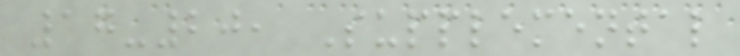17-20, Supplemental
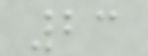23
